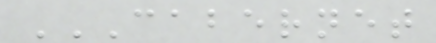CABERNET
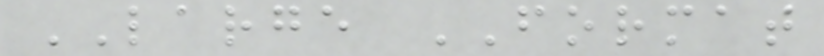LARGE FORMAT
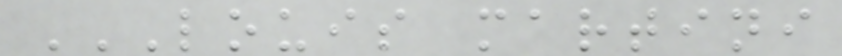LOUIS MARTINI
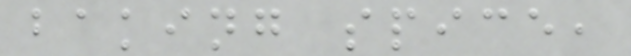baking spice,
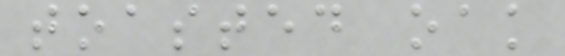toasted oak
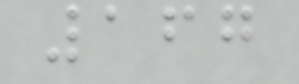167
